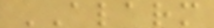ALARM
